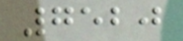7520
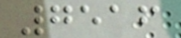7516
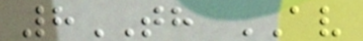8TH AV
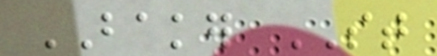BAKER ST
